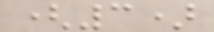(3)
